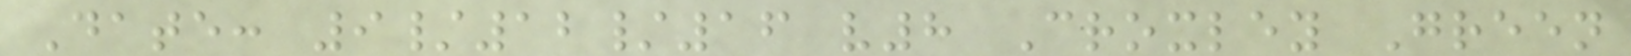Date: 9/12/16 v8 Croxley Green
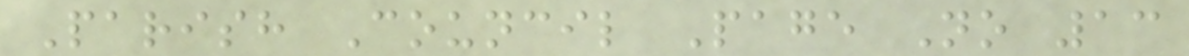Parish Council Page No 13
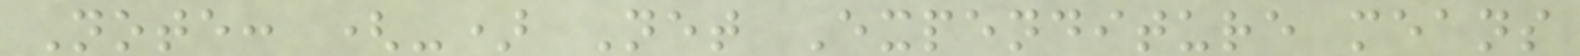Note: (-) Net Expenditure means
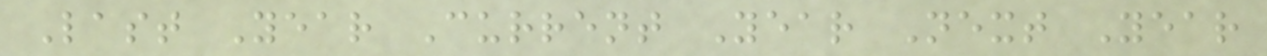Last Year Current Year Next Year
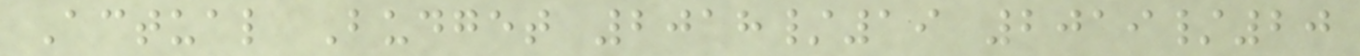Actual Budget 2018/19 2019/20
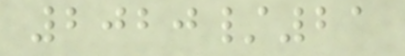2020/21
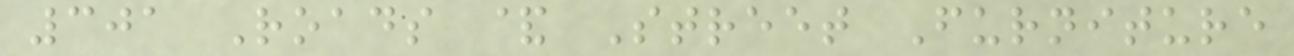301 Roads & Street Furniture
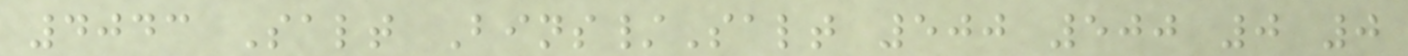4043 Salt Bins/Salt 500 500 0 0
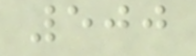500
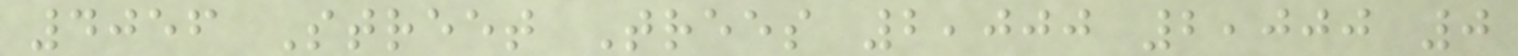4056 Street Trees 2,000 2,000 0
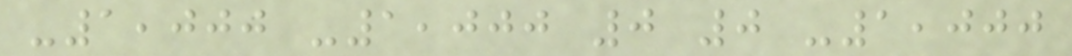-1,000 -1,000 0 0 -1,000
